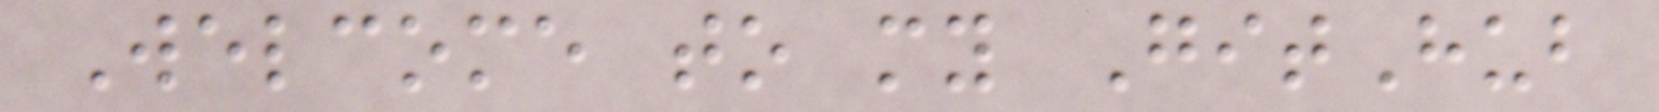Welcome to my GitHub
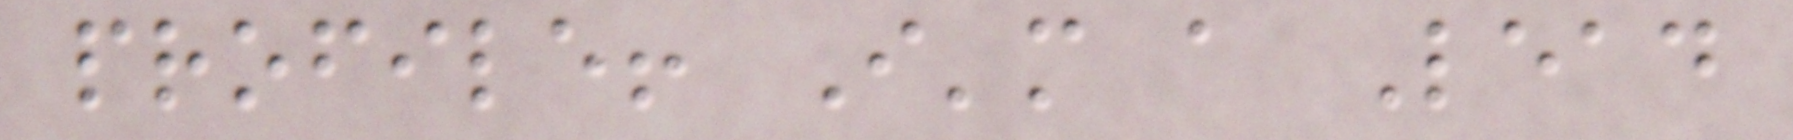profile! I'm a Lead
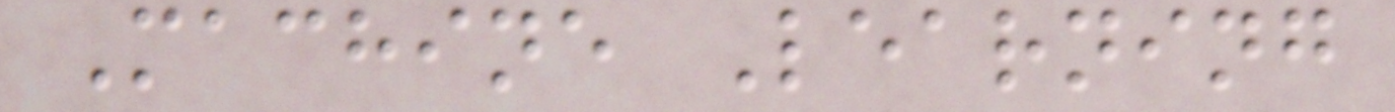Machine Learning
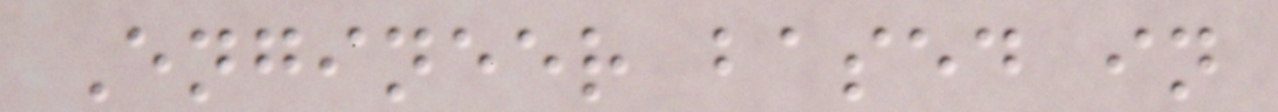Engineer based in
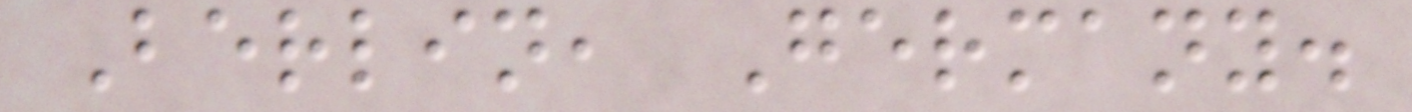Berlin, Germany.
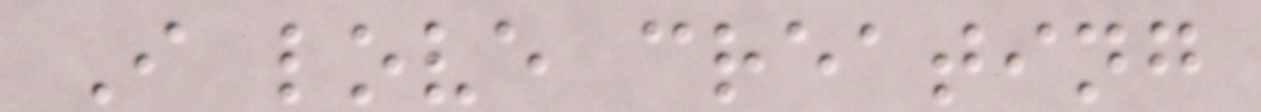I love creating
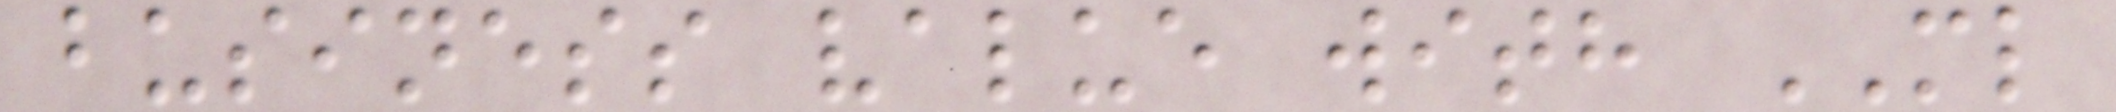business value with ML
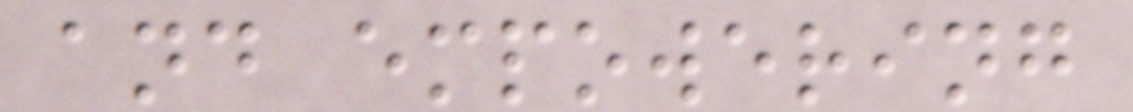and empowering
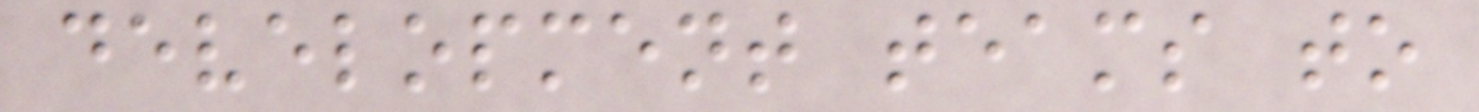development teams to
